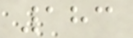183
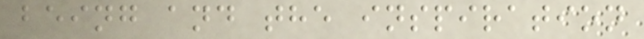being and the inspiration
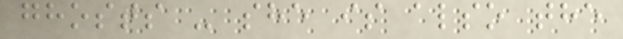ghosts - she is also the
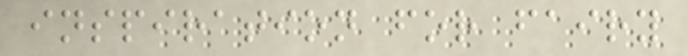inspiration for fairy
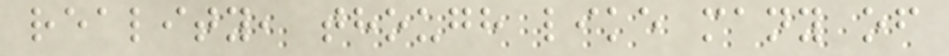reality, though like many of
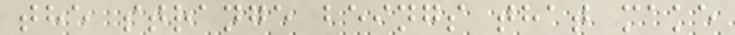the strange beings that make
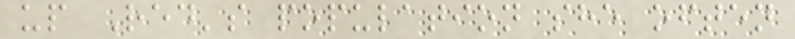up Red's population she often
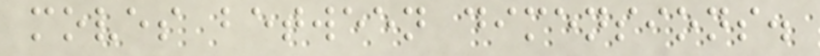moves between dimensions.
